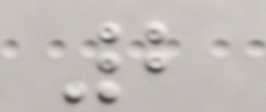2
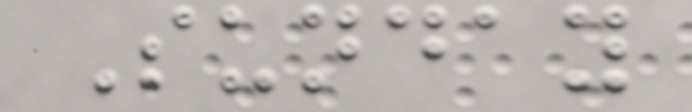Sunday
